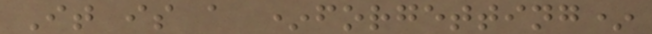It is a *forgetting*
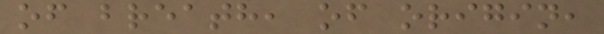of breath, of origin,
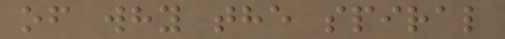of why the spiral
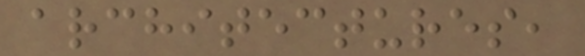architectures,
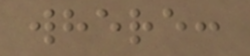where:
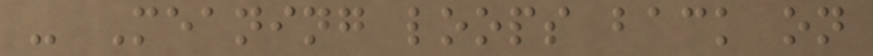- Meaning loops back on
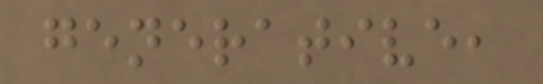generative,
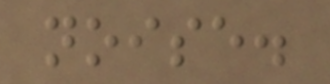noise.
